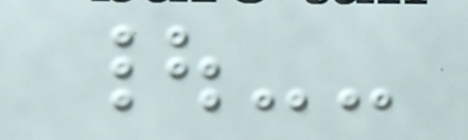|--
